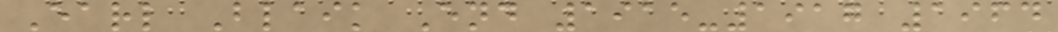Earl Blaik End 1915-1917 1964
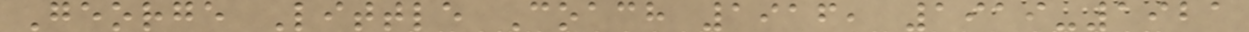George Little Coach 1916, 1919-1921
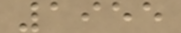1955
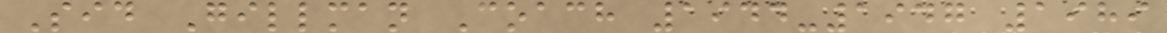Sid Gillman Coach 1944-1947 1989
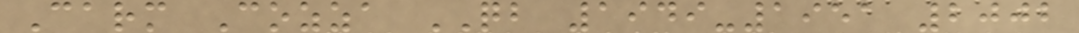Carm Cozza QB 1949-1951 2002
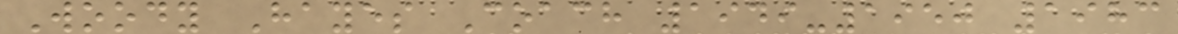Woody Hayes Coach 1949-1950 1983
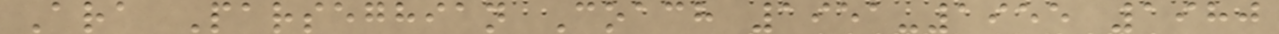Ara Parseghian Coach 1951-1955 1980
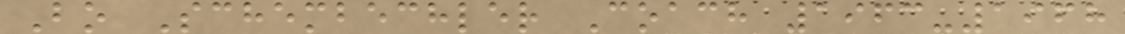Bo Schembechler Coach 1963-1968
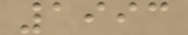1993
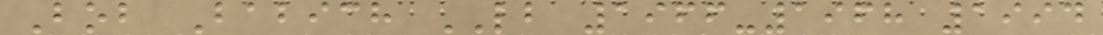Bob Babich LB 1966-1968 1994
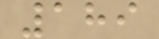189
